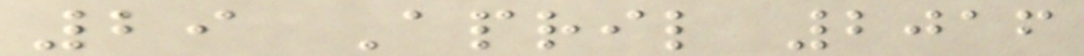29 April 2016
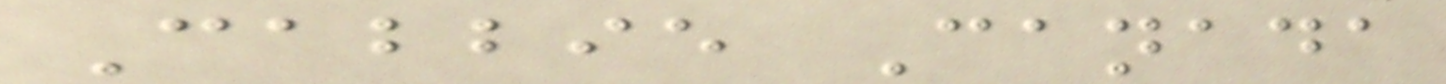Cabbie Canada
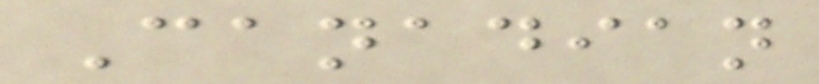Canadian
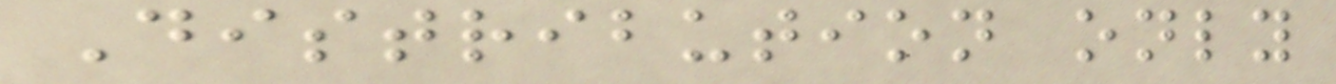Distribution only
